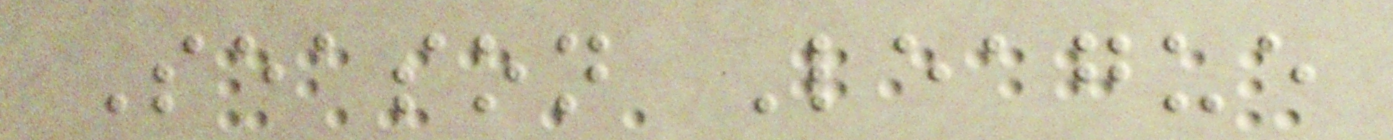Season League
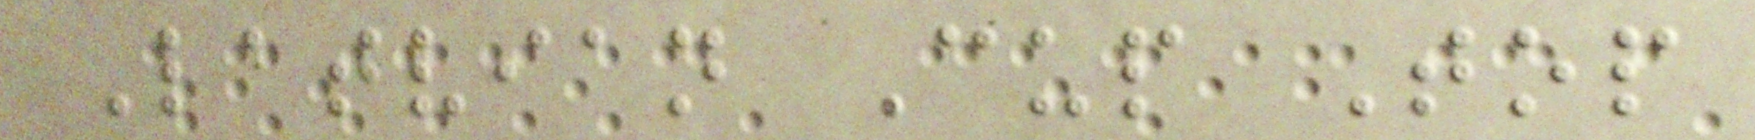Latvian Cup Top
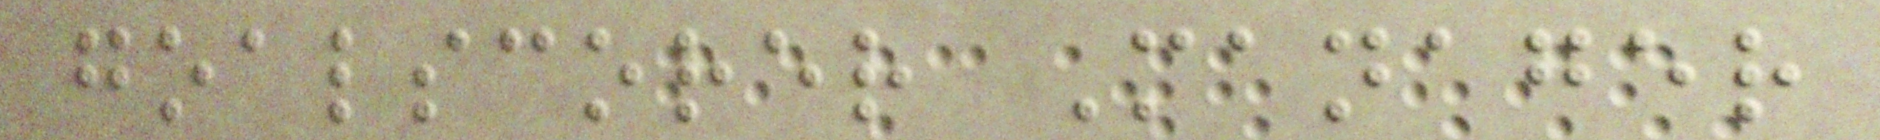goalscorer Manager
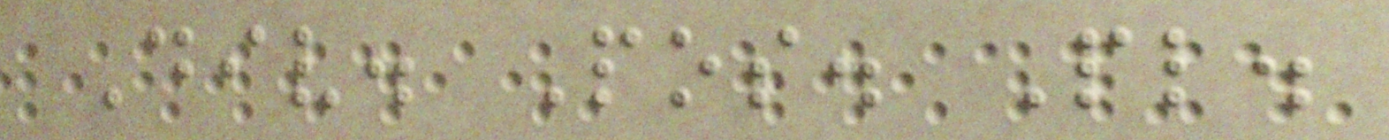Div. Pos. Pl.
